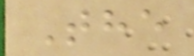The
